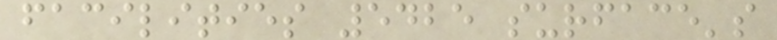facilities 5425 surface's
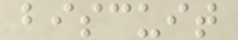biscuit
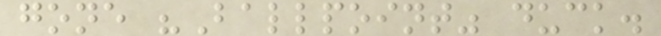gone "Ballpoint" duck.
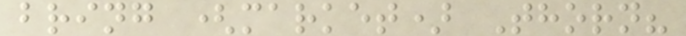bring (market) Thorn?
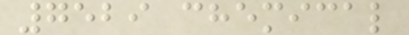7529 chemical
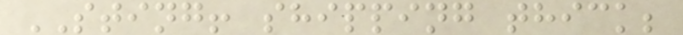STING! shipping thick;
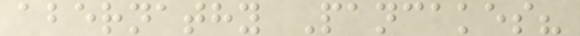abernathy Pancakes?
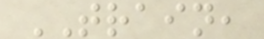TRAIN,
